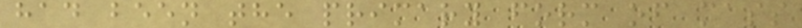had been the primary form of mass
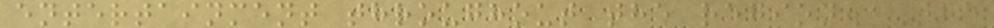entertainment throughout the region. The
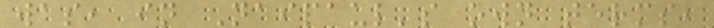was, in Naipaul's own terms,
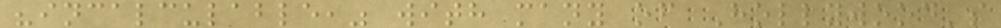"incalculable," with many of Hollywood's
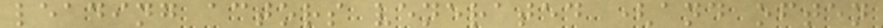leading actors venerated (and often
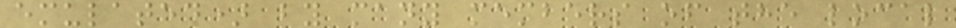emulated) by many members of the local
